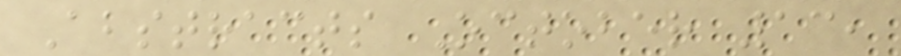Abstracts October 13,
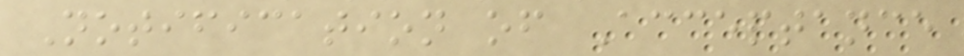Notification of Acceptance
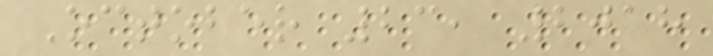October 23, 2018
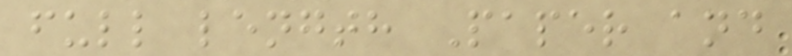full length Paper and
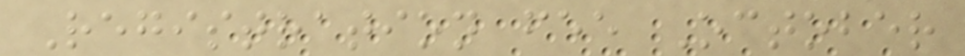Registration fee October
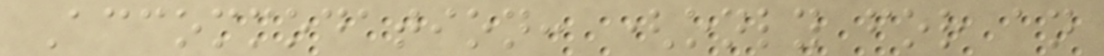Accommodation: (only for an
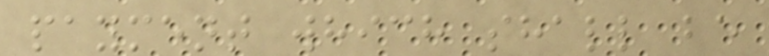payment which shall be
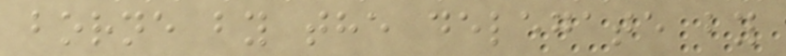borne by the delegate by
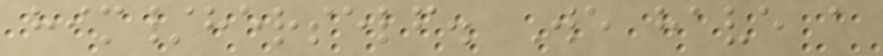him/herself. We have a
